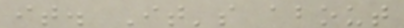it. It's about
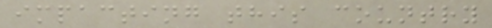impacting this country
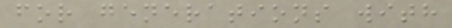for generations with
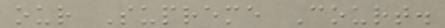our Supreme Court.
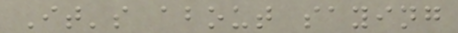It's about saying
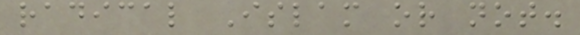radical Islam or not.
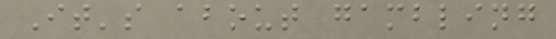It's about gambling
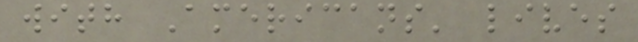with Americans' lives
